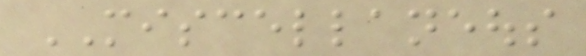MISCELLANEOUS
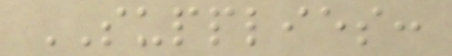SUPPLIES:
